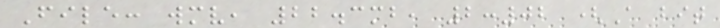File: wmv, 22.3mb, 2:02 (A bit
